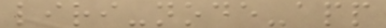liri-node-app
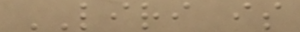LIRI is
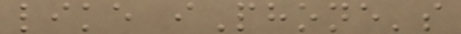like iPhone's
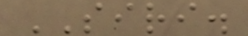SIRI.
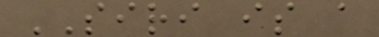SIRI is a
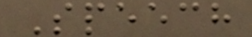Speech
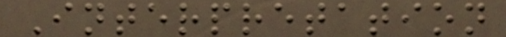Interpretation
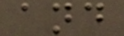and
